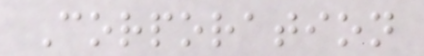Corporation
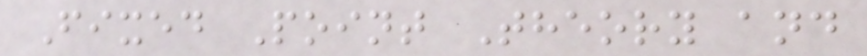Fixed Point Theory and
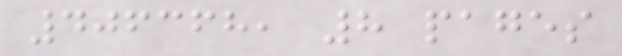406368, 8 pages
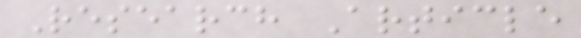Research Article
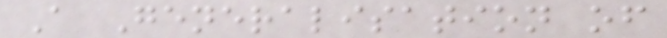A Generalisation of
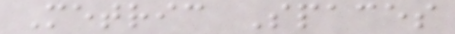Metric Spaces
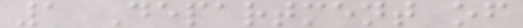1 Department of
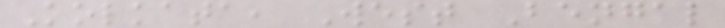Kolkata, West Bengal
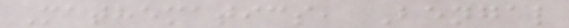Mathematics, Bengal
